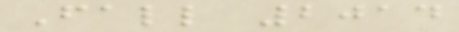Fall 2014
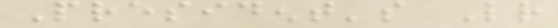President's Letter
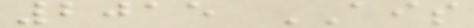2015 AIS
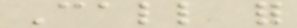Call for
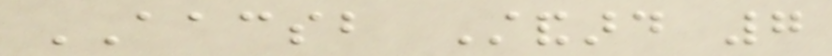AACSB Standard 7
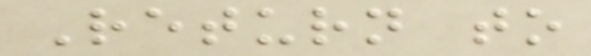Return to
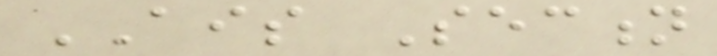AIS Section
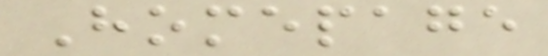Homepage
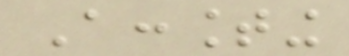Accounting
